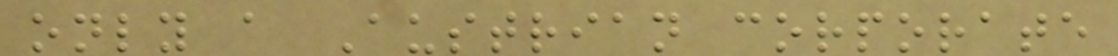only a Austrian corporate
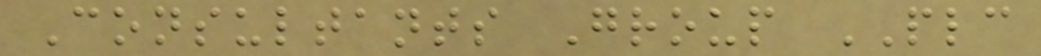Consultants Group PLC
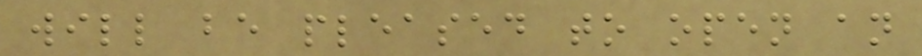will be pleased to open an
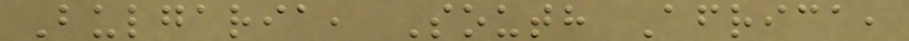Bulgaria, South Africa,
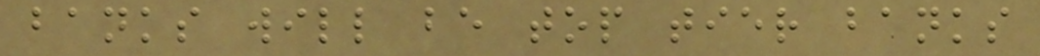banks will be top tier banks
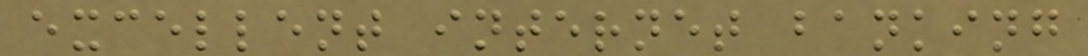excellent internet banking
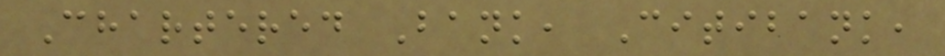Chartered Bank, Citibank,
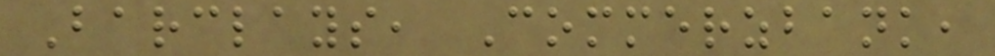Barclays, Commerzbank,
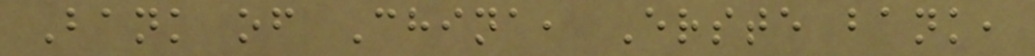Bank of China, Erste bank,
